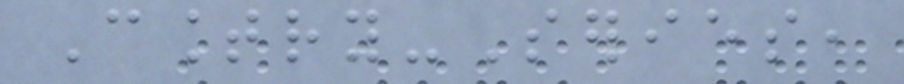Country-Series,
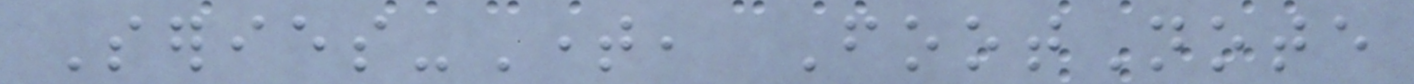Series-Time, FootNote
